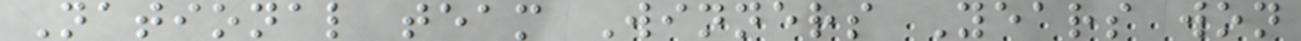National team Winners Years won
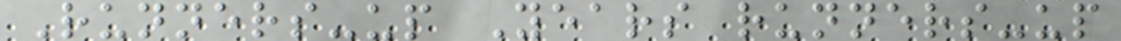Runners-up Years runners-up
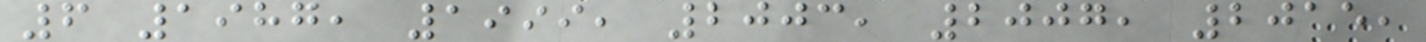6 1987, 1999, 2003, 2007, 2015,
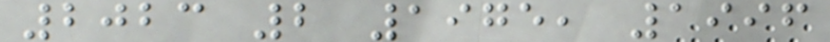2023 2 1975, 1996
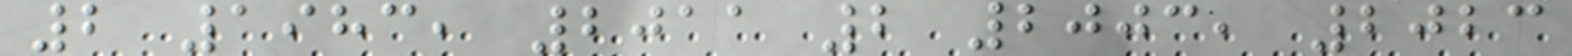2 1983, 2011 2 2003, 2023
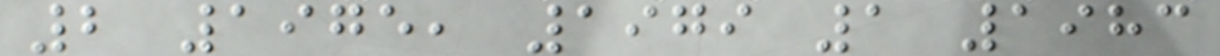2 1975, 1979 1 1983
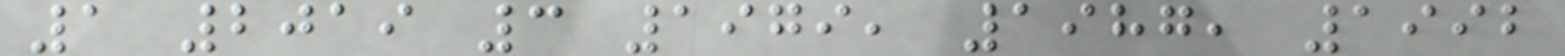1 2019 3 1979, 1987, 1992
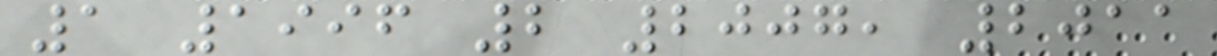1 1996 2 2007, 2011
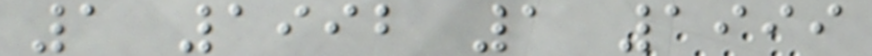1 1992 1 1999
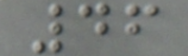46
